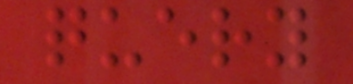query
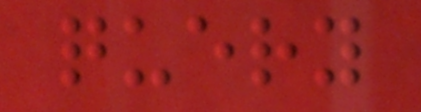query
